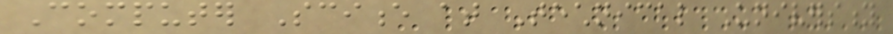Computer Science at Technical University
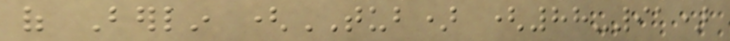of Berlin (TUB) (88-91)
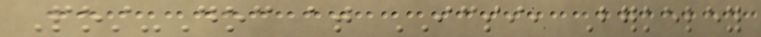Post-Doc at ICSI, Berkeley
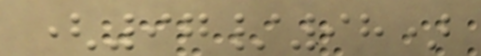(97/98)
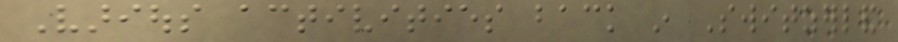Various activities back in Switzerland
